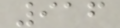916
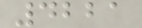4221
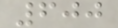600
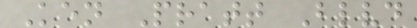Ken Pratt Blvd
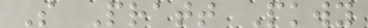S Pratt Pkwy
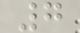7
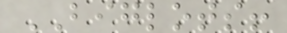BIGLOTS!
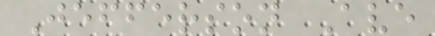Jefferson Ave
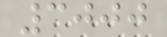3000
